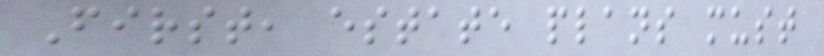First, estate plans must
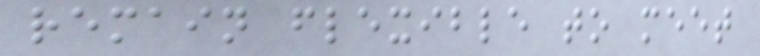remain flexible to meet
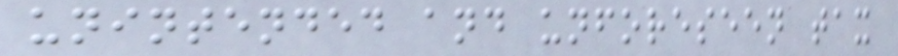unintended and unforeseen tax
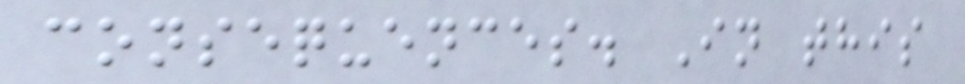consequences. In this
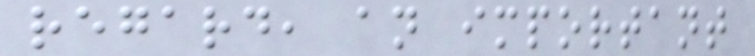regard, an important
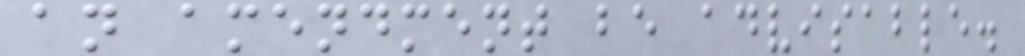an amendment be advisable.
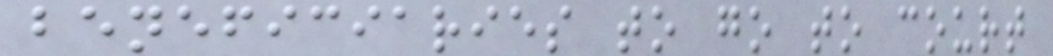beneficiaries to go to court
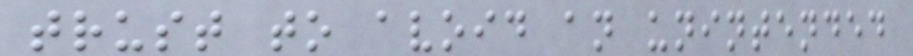trust to avoid an unintended
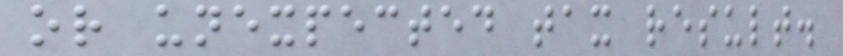or unexpected tax result.
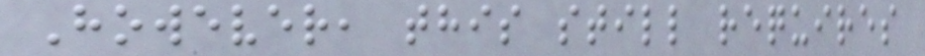However, this still requires
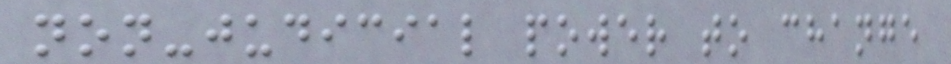non-judicial power to change
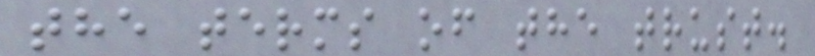the terms of the trust.
